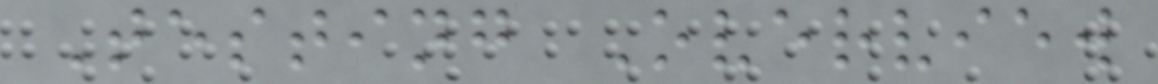Testing Overview
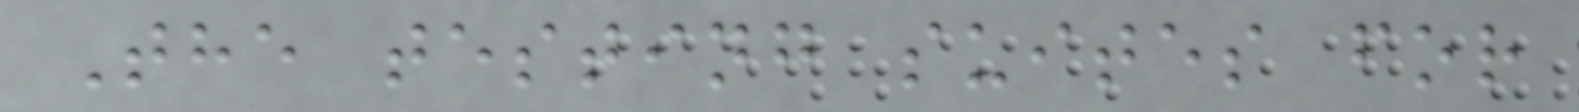The testing suites for
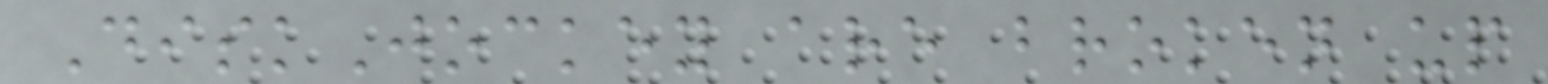DiskJockey are broken up
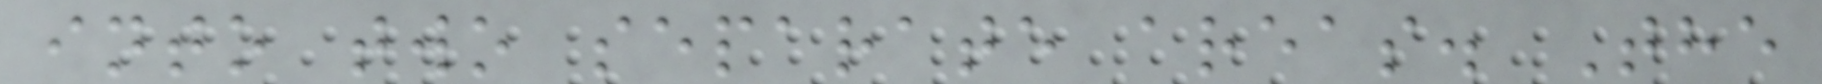into two separate areas. The
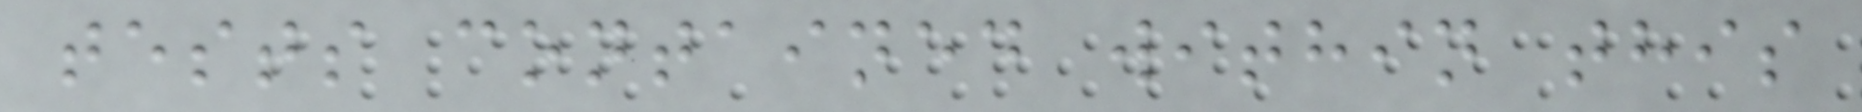tests contained within this
